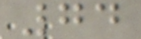74
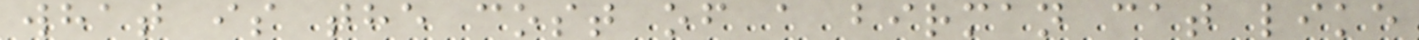what is the cost of a birman cat like
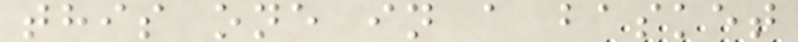this one in a basket
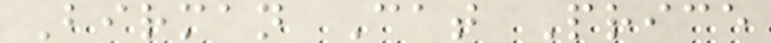Birman Cat Price
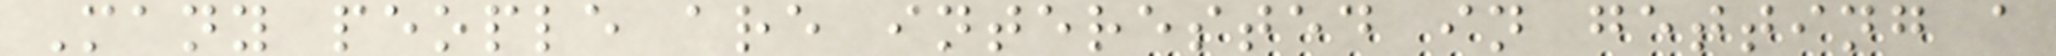Many people are interested in getting a
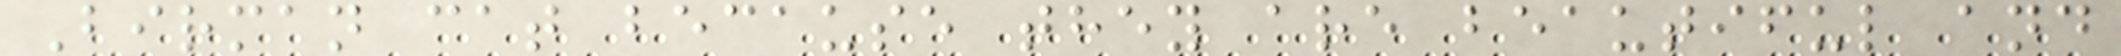Birman cat because they are beautiful and
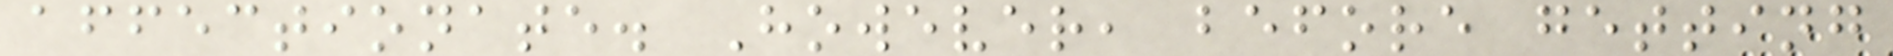affectionate. However, before getting
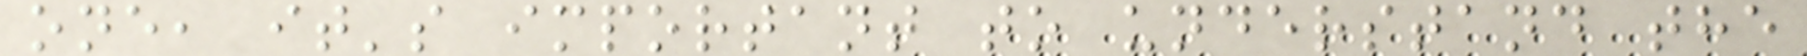one, it's important to understand the
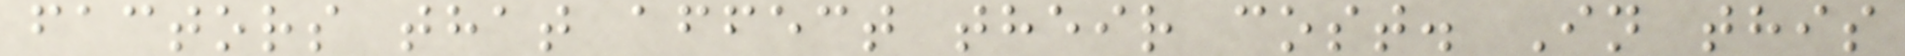factors that affect their cost. In this
